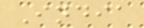India
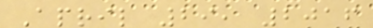April 29, 2016
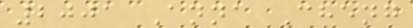2001 Anna Cheng
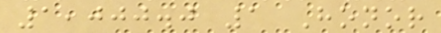1,000.0 1 Honor
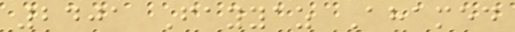2401 Fayyaz Ahamed
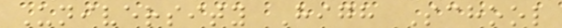University High School
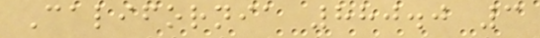California 880.0 3
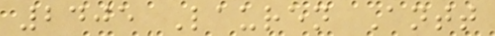2405 Lauren Antt
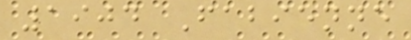1904 Fabienne
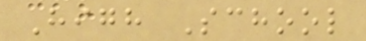High School
